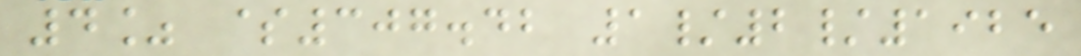4% $307.42 1/2/1925
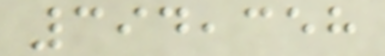394,358
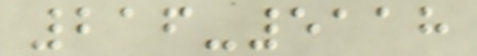216-5118
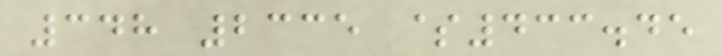348 2335 $433.45
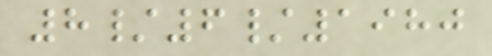8/6/1980
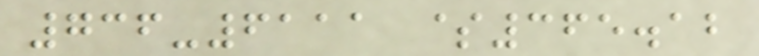736-6111 $365.12
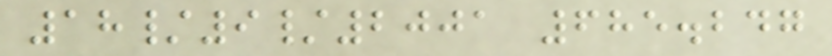18/9/2001 685.247
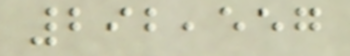292,557
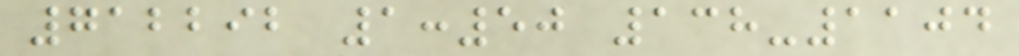712292 1:50 138-1104
